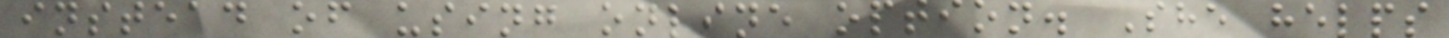instead of using online option. She helps
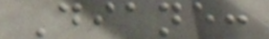Diane:
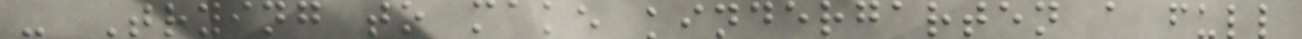- Trying to make kindergarten a full
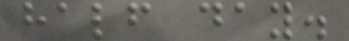half day.
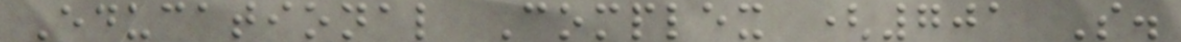Educational Complex (701 S.
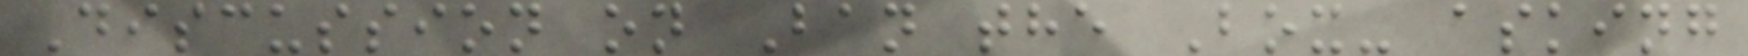Discussion on Ban the Box- asking
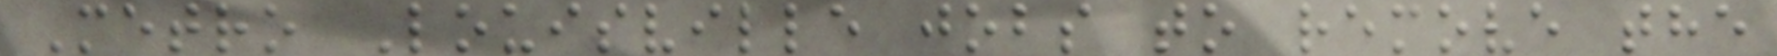Metro Louisville jobs to remove the
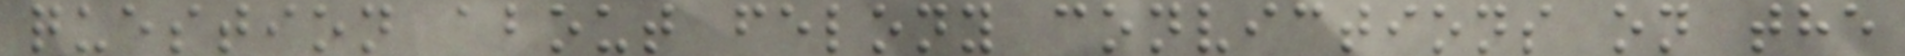question about felony convictions on the
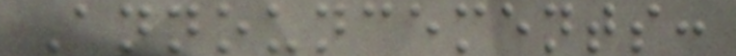Announcements:
